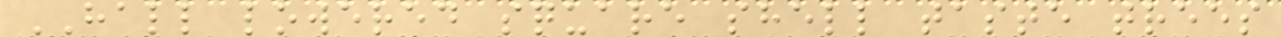HALL lowered square shell taste trees
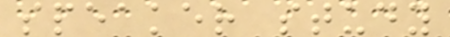speaker study
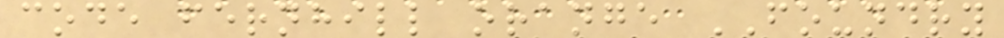code fernhill orange FOUNDRY
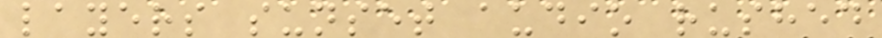layers sunset audio rushed
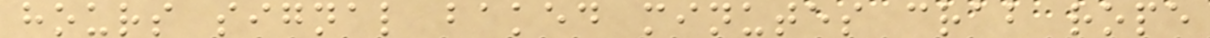hours signal baked minutes crab rope
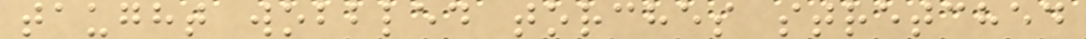taught wobbled torches stretched
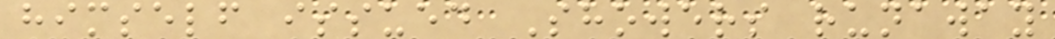himself issued Showers runaway
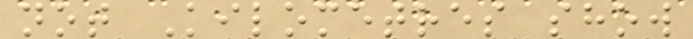not Kilometres show
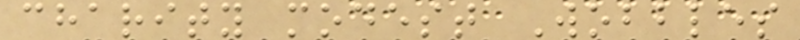charity modest Wobbles
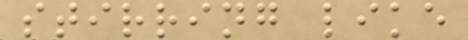stirring like
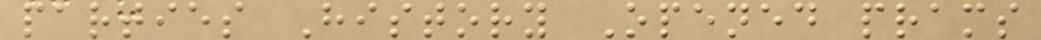parties History Opened prams
